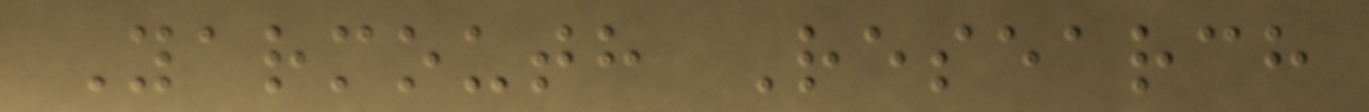Yarmouth Research
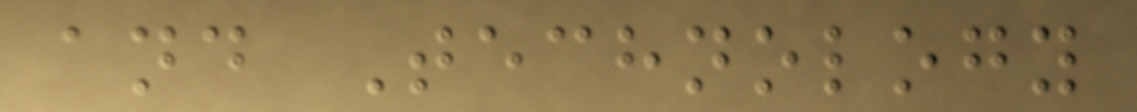and Technology
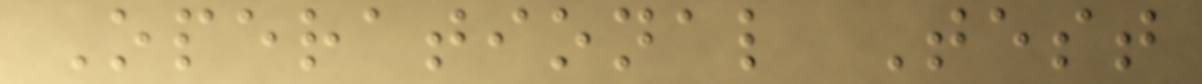Operational Test
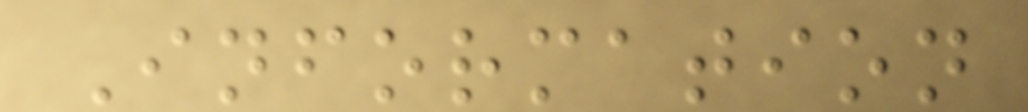Information
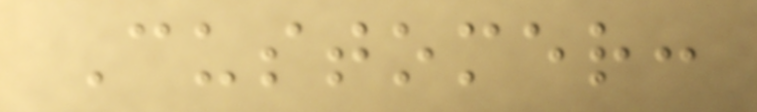Customer:
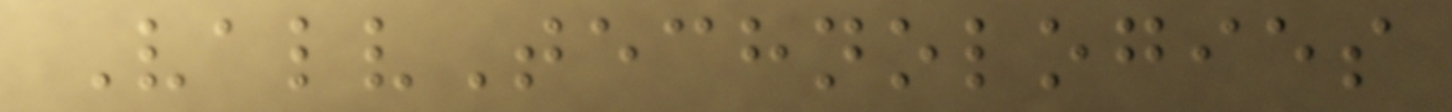ValvTechnologies
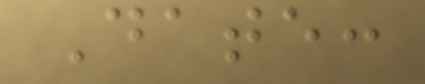Date:
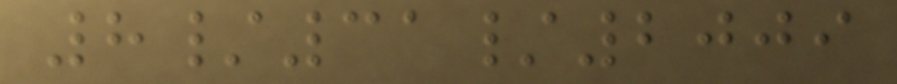8/31/2009
